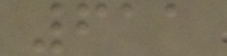611
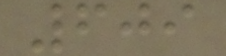609
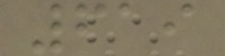619
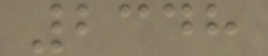2348
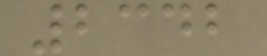2342
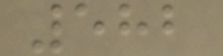582
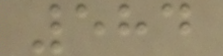584
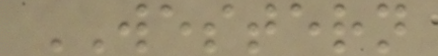WESTERN
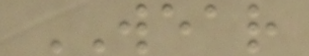WEAR
